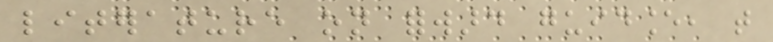literature on forward guidance, that
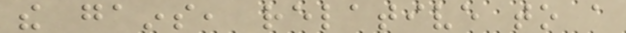the gains, relative to a
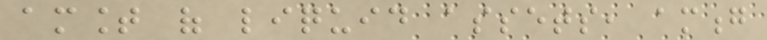amount of liquid assets, among
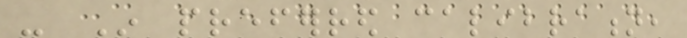- In preferred calibration,
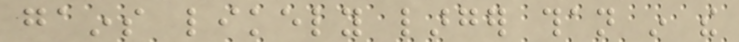gains likely larger than in the
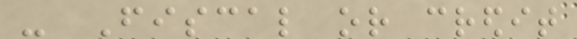- Fiscal or credit
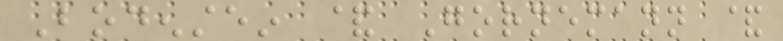Bodenstein & Gornemann &
